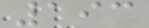193
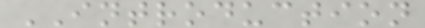INTRODUCTION
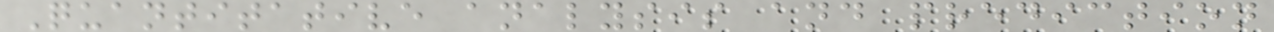Quantitative analysis and prediction
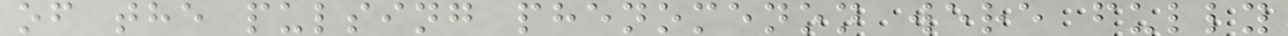of the pulsing phenomenon were fully
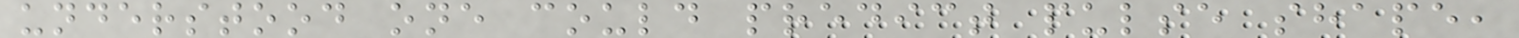understood one could predict pulse shape,
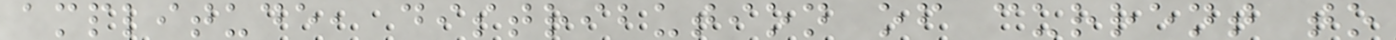amplitude, distribution of current to
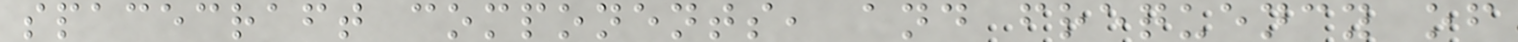spacecraft components, and frequency of
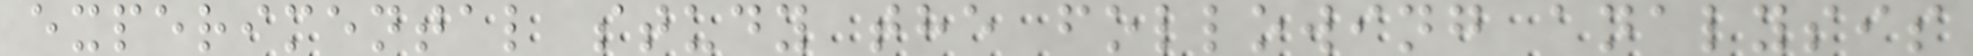experimental study the following analysis
